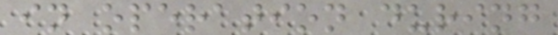in operation during
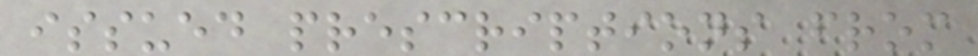issued prescriptions from
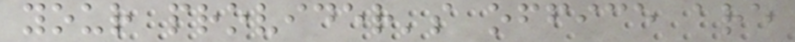your provider's office are
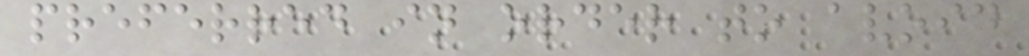preferred in order to avoid
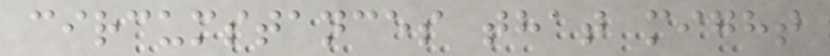circumstances that might
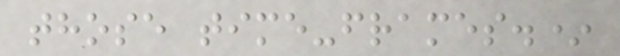those time-frames.*
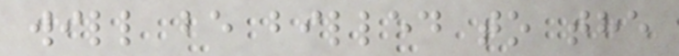will be billed to the
